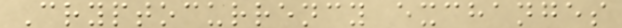Cryptocurrency exchanges
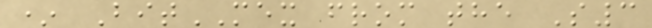* BitMEX from the S3
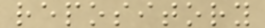repository
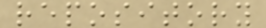repository
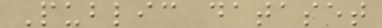Public dataset
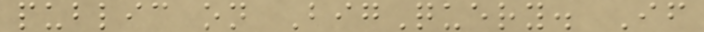public on BigQuery. If
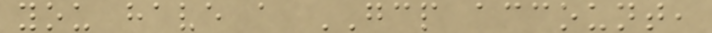you have a GCP account,
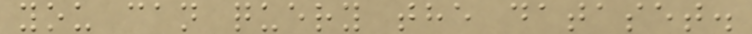you can query the dataset.
